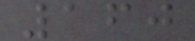160
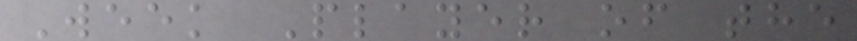Week Player of the
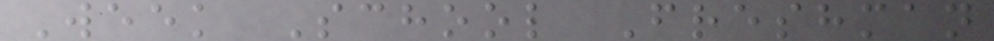Week School Freshman
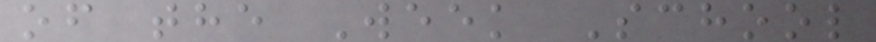of the Week School
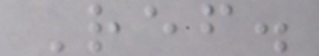Ref.
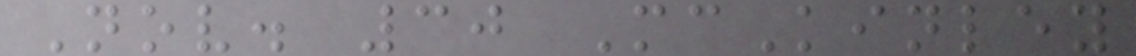Nov. 30 McKinley
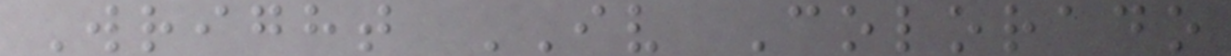Wright IV Colorado
